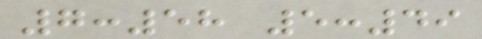7:58 5:49
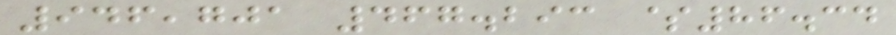946,701 467.293 $86.34
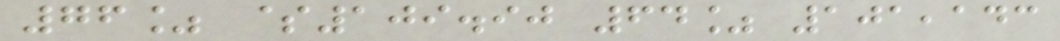76% $109.90 64% 101,143
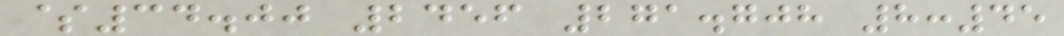$34.00 2456 271.708 8:45
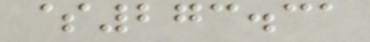$273.31
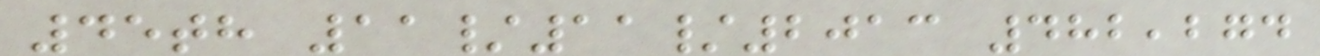45th 11/11/2013 482,274
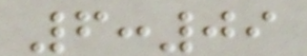6:09
